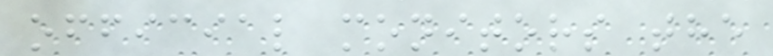official monitors the
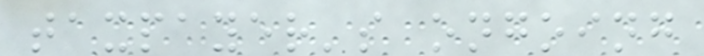taxpayer's ongoing
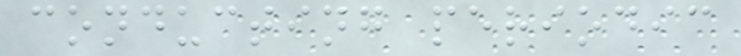conducting periodic
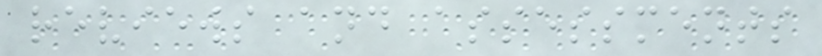reviews and assessments
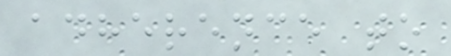adherence to
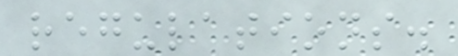regulations.
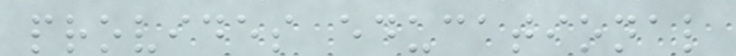provides educational
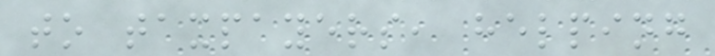to taxpayers, helping
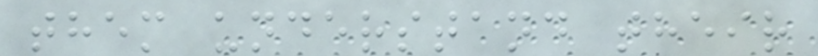them understand their
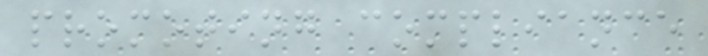promoting compliance
